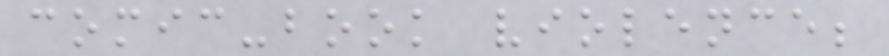comic-book violence;
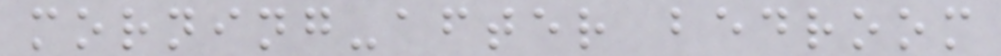morning-after bedroom
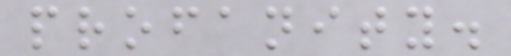profanity.
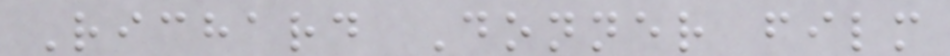Richard Donner film
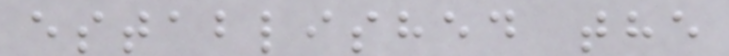established the
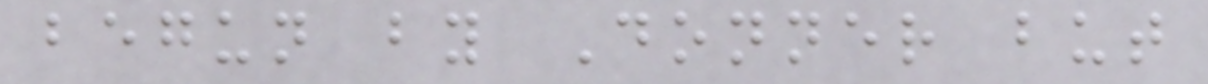begun by Donner but
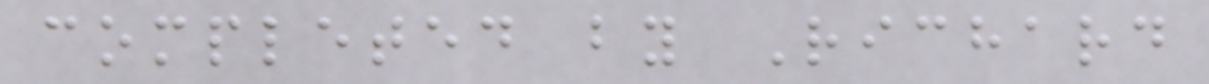completed by Richard
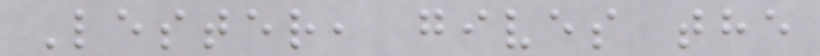Lester, gives the
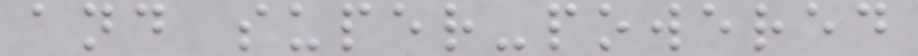and super-powered
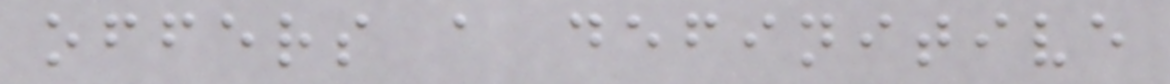offers a definitive
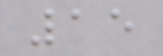15
